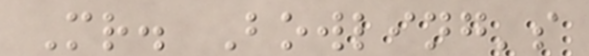Mr. Bowling's
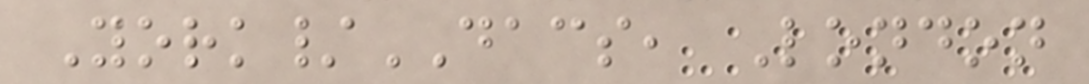York/DACS, London
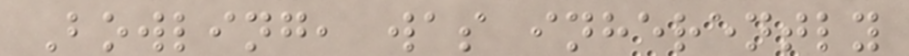Bowling, was inherently
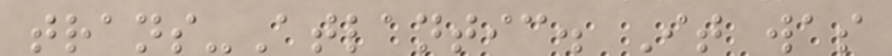trans-Atlantic. It was
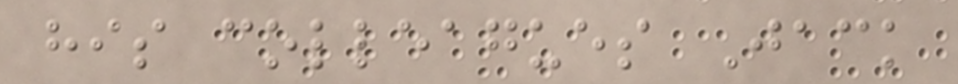his colleagues Jack
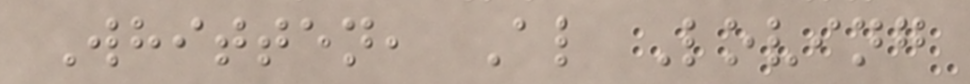Whitten, Al Loving
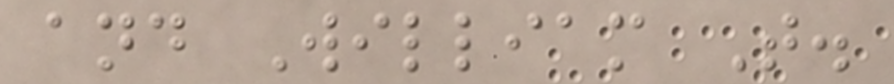and William T.
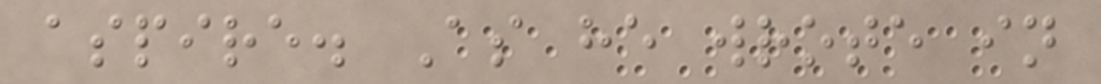aspire. As he wrote in
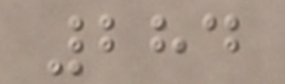284
